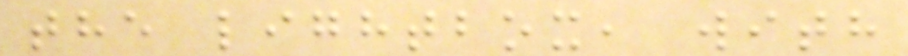the lightbox, with
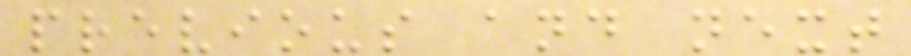previous and next
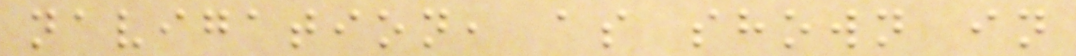navigation, as shown in
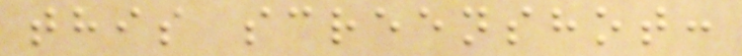this screenshot:
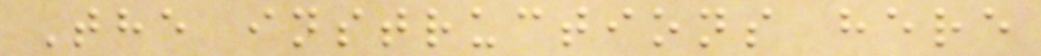The instructions here
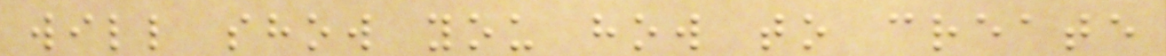will show you how to create
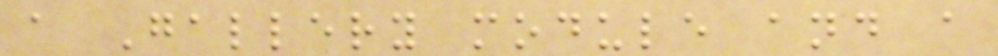a Gallery module and a
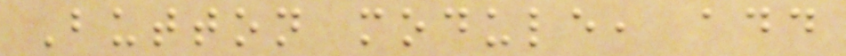Button module, add
